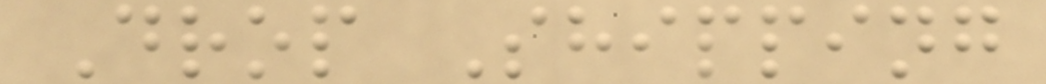Drop Shipping
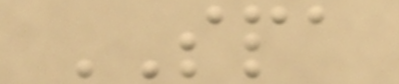SPA
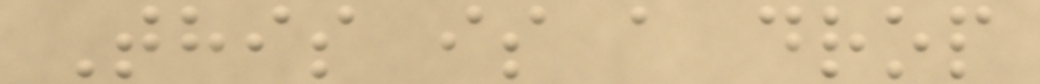This is a drop
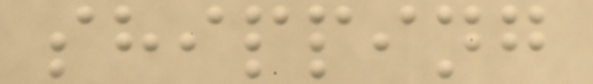shipping
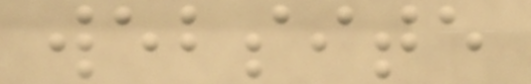website
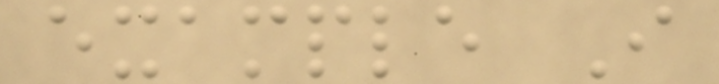example I
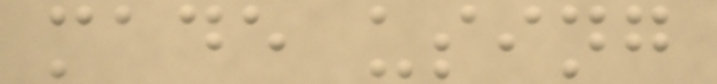made using
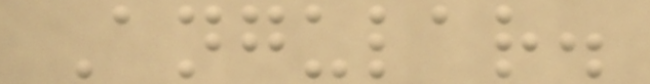Angular.
